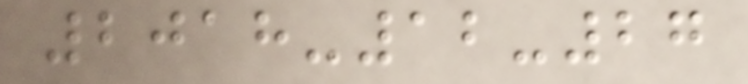2018-12-27
